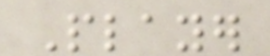Player
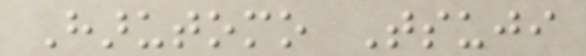Harutomo Tsuji
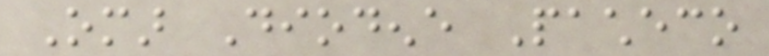Omar Diodene Pacheco
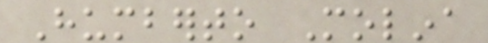Humberto Molina
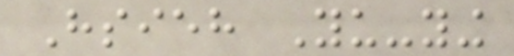Hsieh Yu-ying
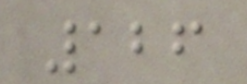126
